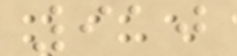910
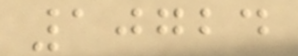10724
